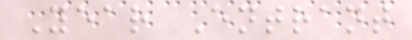Year Entrant
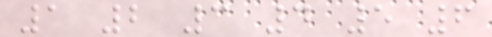1 2 3 4 5 6
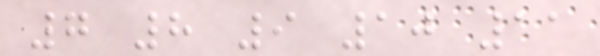7 8 9 10 11
